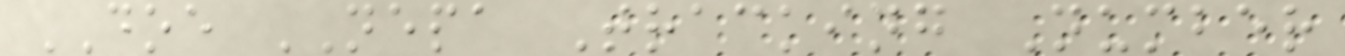DOE NEPA Tracking Number
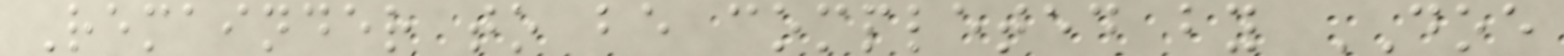Remainder to be completed by DOE
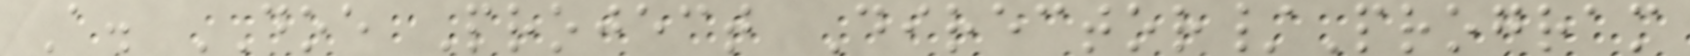A. DOE Project Director/Program
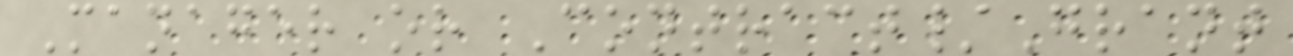Manager or Contract/Grant
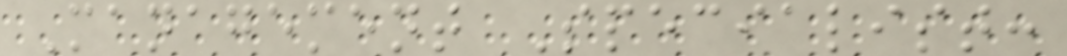Management Specialist:
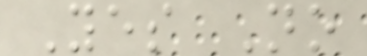Yes No
